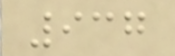937
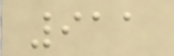911
